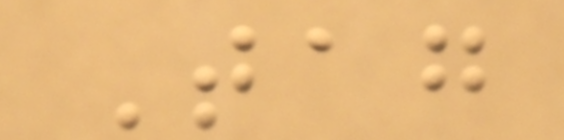Tag
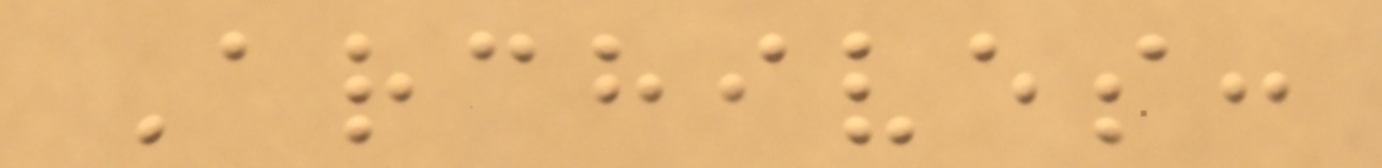Archives:
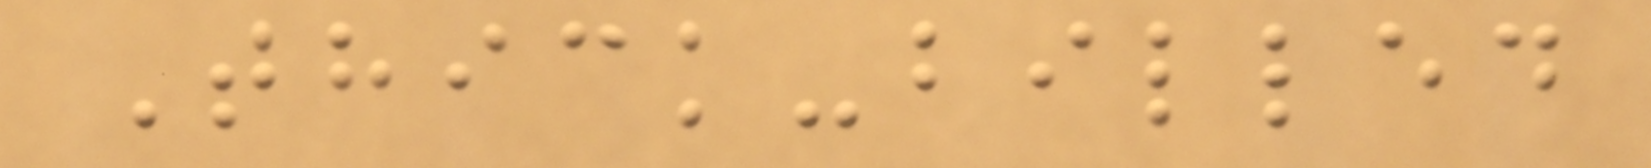Thick-billed
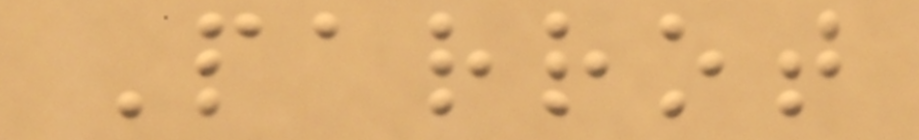Parrot
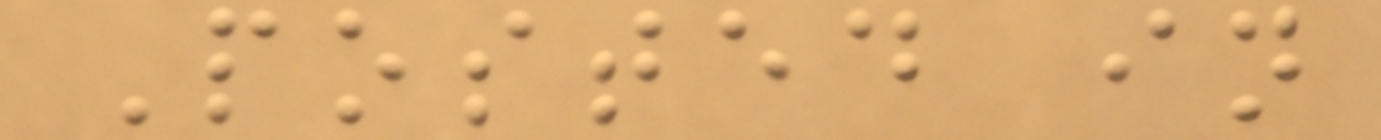Posted in
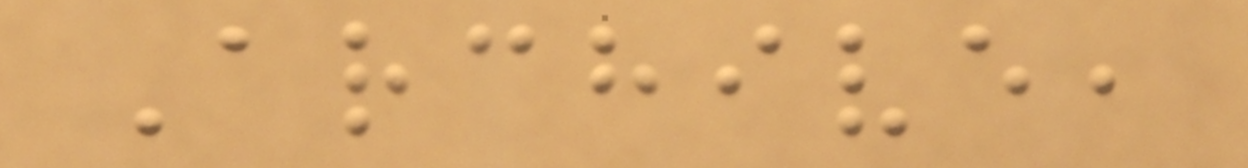Archive,
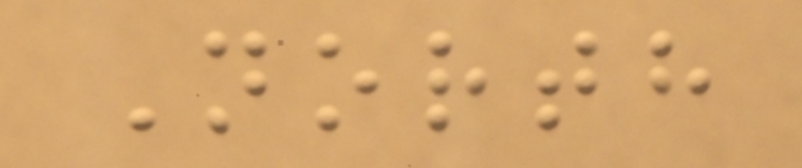North
